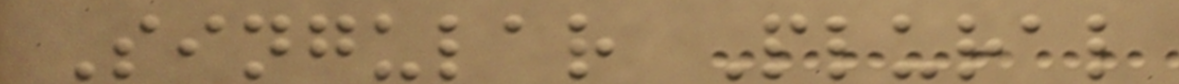Singular Plural
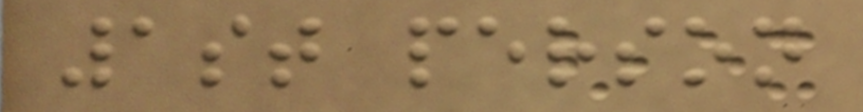1st person
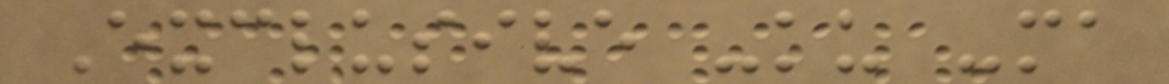Exclusive -ku -ma
